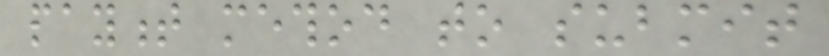payment method to submit
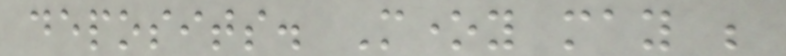deposits. Money may be
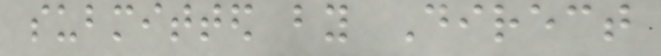submitted by Direct
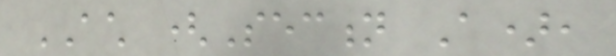ACH (Section A),
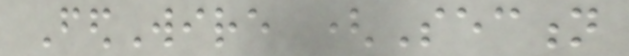FedWire (Section
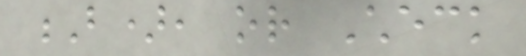B), or Check
